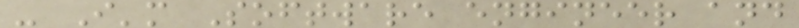- I'm Software engineer and
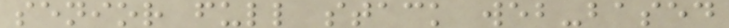senior full stack web-based
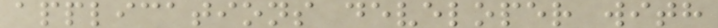applications developer with
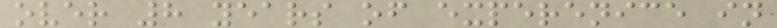over 8 years of experenice in
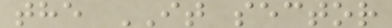the IT sector
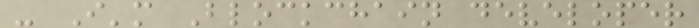- I'm Blockchain developer
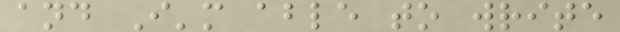and I'm able to write
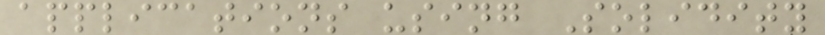applications using Solidity
